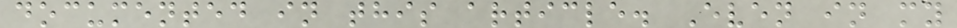documented in this article. Even in my
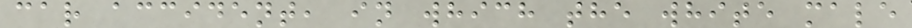car accident, in which the white male
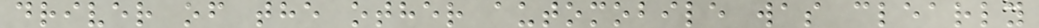driver of the other automobile was clearly
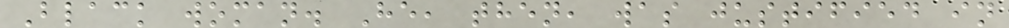Black woman. He, then, was justified in
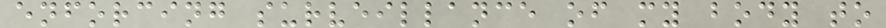enforcing surveillance of my body to
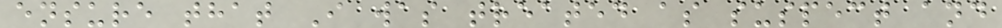ensure that I was treated as suspect and
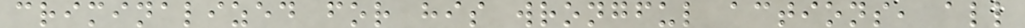criminalized for his wrongful actions, all
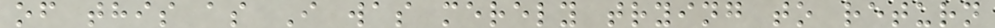of this as I was merely trying to return
